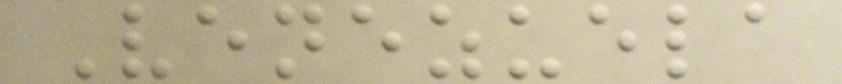Venezuela
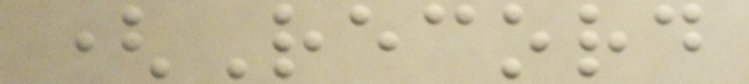(Record
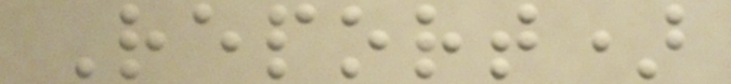Report)
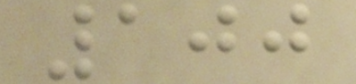100
